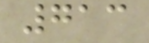713
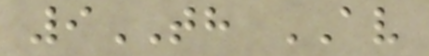9TH AV
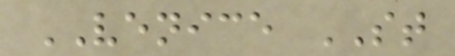VENICE ST
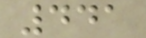441
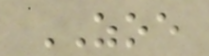ZOE
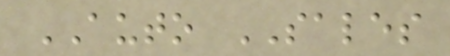AUTO SALES
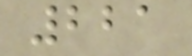221
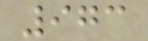973
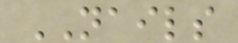NAILS
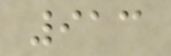913
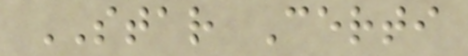STAR Certi
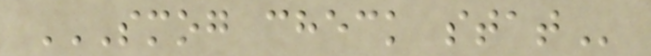SMOG CHECK STAT
